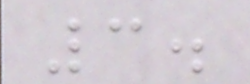3.
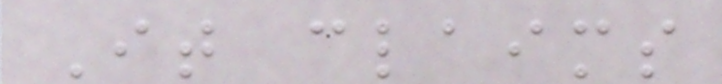It claims
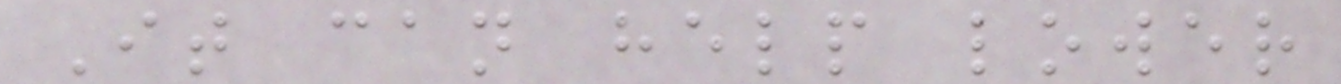It can help lower
